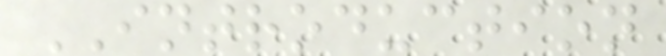INTRODUCTION
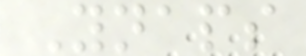Ynaps
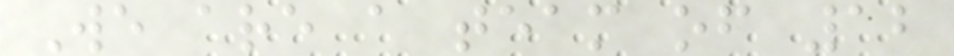We are a team of 12
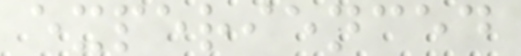experienced
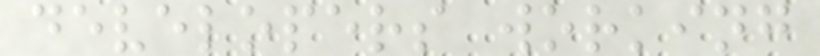developers working
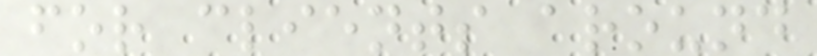for clients around
